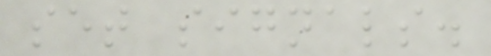set signals.
